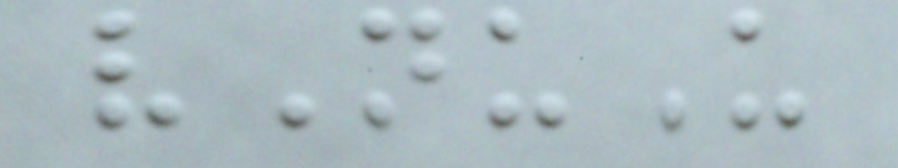vNuU
